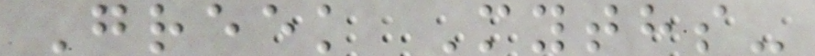Greek Myths-
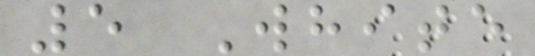5 White
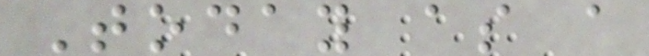Today as a
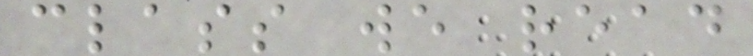class we read
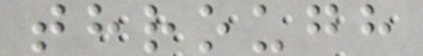through
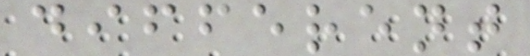different
